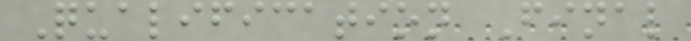Qualification Final
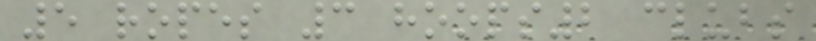5 ropes 3 hoops2 clubs
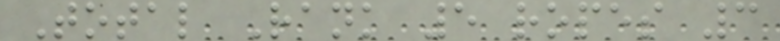Total Rank 5 ropes 3
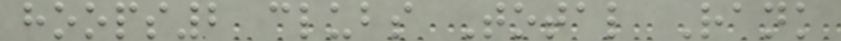hoops2 clubs Total Rank
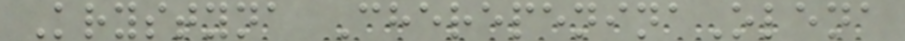Krystyna CherepeninaOlena
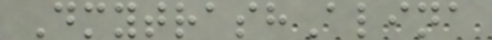DmytrashAlina
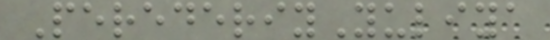PerederiyYuliya
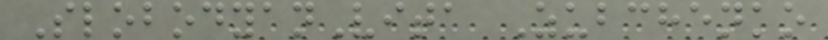SlobodyanVita Zubchenko
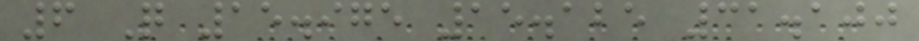6 Q 15.975 15.125 31.100
